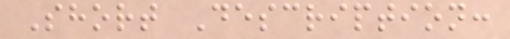Short Description:
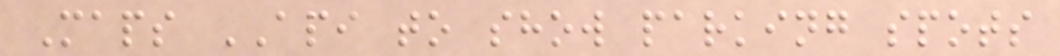Maps API to show parking spots
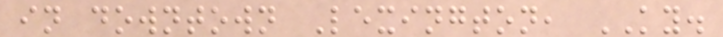in downtown Lexington, KY.
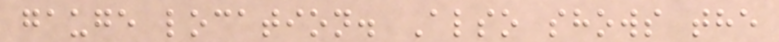gauge location. Also shows the
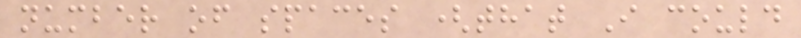number of spaces (that I could
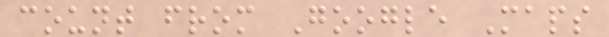count from Google Maps
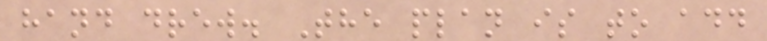hand drew. The plan is to add
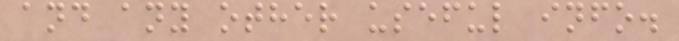and any other useful info.
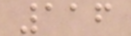116
